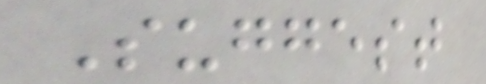Suggest
